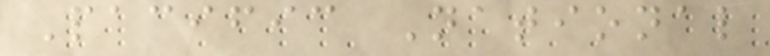Pacific National
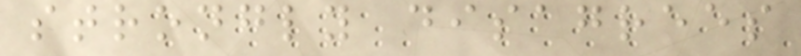strongly disagrees
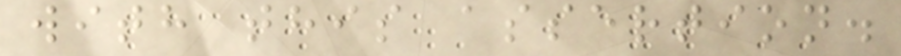with this assertion.
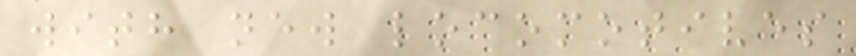with new locomotives
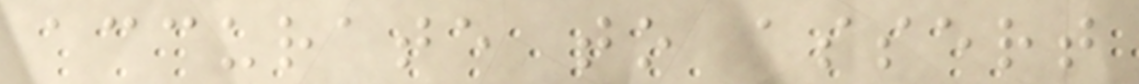accurate to assert
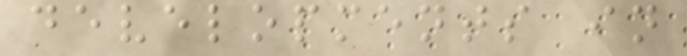developments in
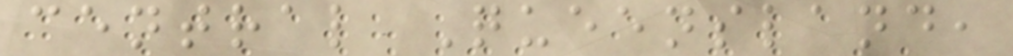central Queensland,
